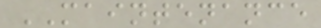MAINTENANCE
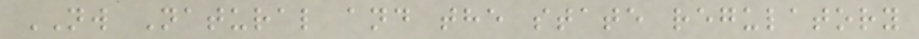NW Natural and the state regulatory
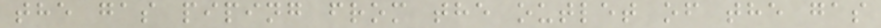the gas piping from the outlet of the gas
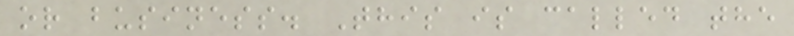or business. This is called the
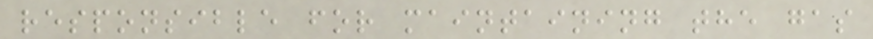responsible for maintaining the gas
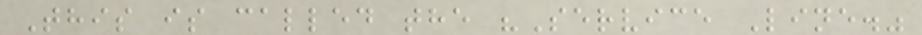This is called the "Service Line."
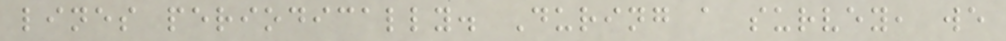lines periodically. During a survey, we
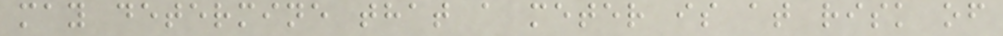may determine that a meter is at risk of
